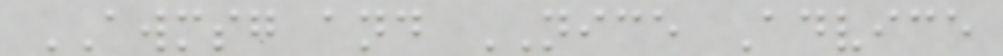AWMSG and NICE Advice
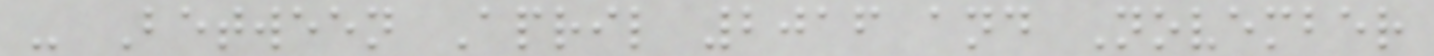- Between April 2016 and November
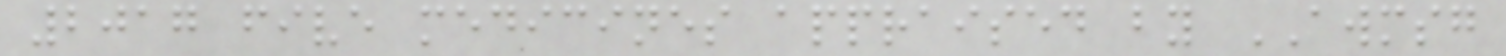2017 five medicines appraised by AWMSG
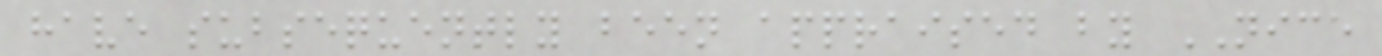have subsequently been appraised by NICE
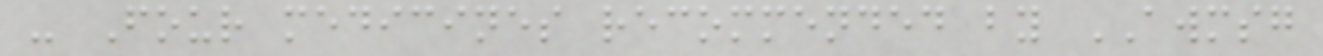- Four medicines recommended by AWMSG
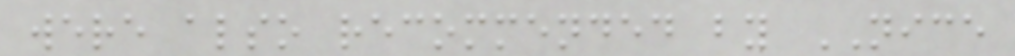were also recommended by NICE
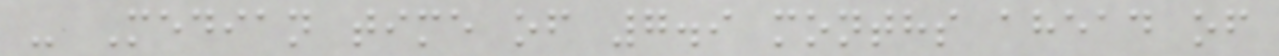- Median time of 7.9 months ahead of
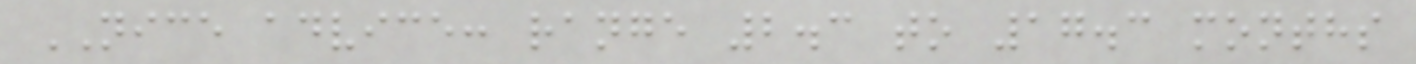NICE advice: range 2.3 to 17.3 months
